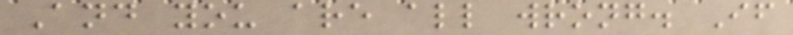And you are all wrong. If
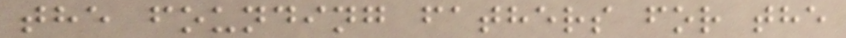the founding fathers for the
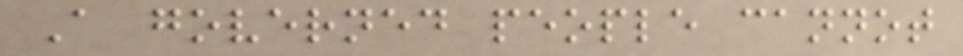A governed people cannot
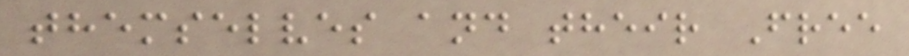themselves and their Free
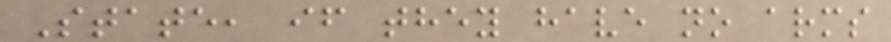State, if they have no arms
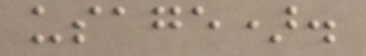usage).
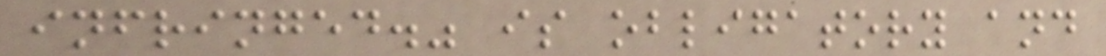infringed." is obligatory and
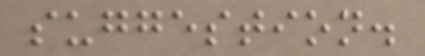suggestion.
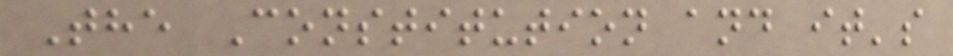The Constitution and it's
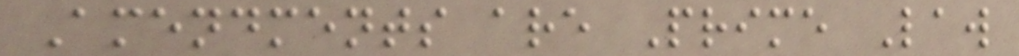Amendments are Prime Law
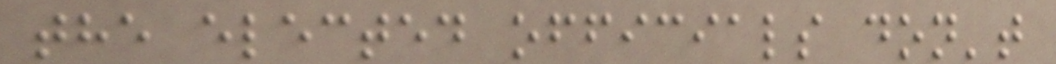the elected officials don't
